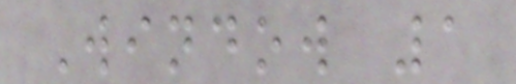Window 1
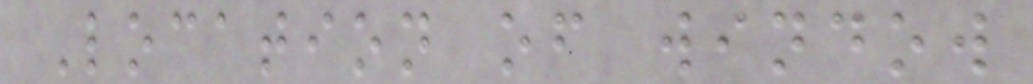Location of window
